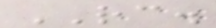RC.
